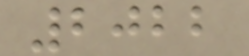2022
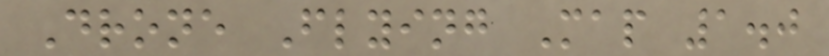Drone Flying Map 1.0
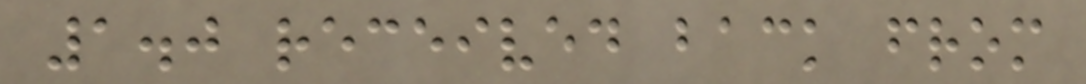1.0 received back from
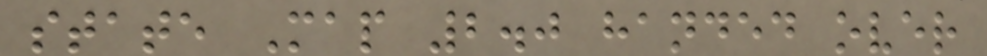state Map 2.0 handed over
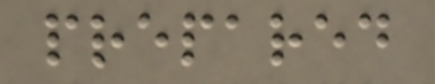prepared
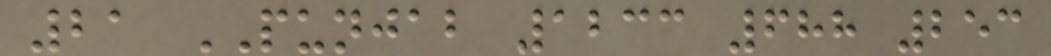21 PUNJAB 1233 688 253
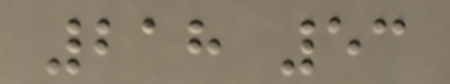218 53
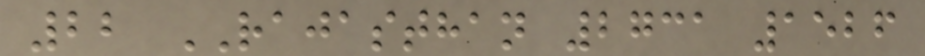22 RAJASTHAN 2731 1526
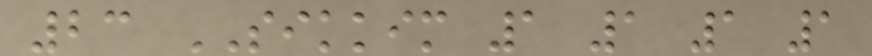23 SIKKIM 1 1 1 1
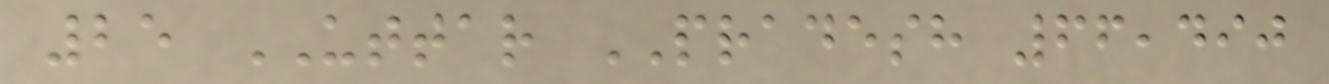25 UTTAR PRADESH 66,490
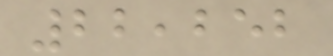22,252
